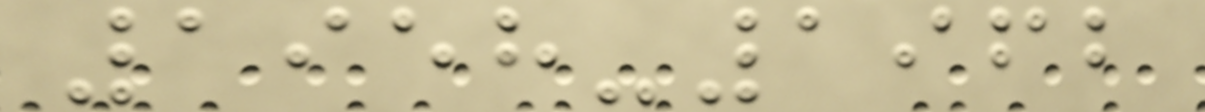1958-1962
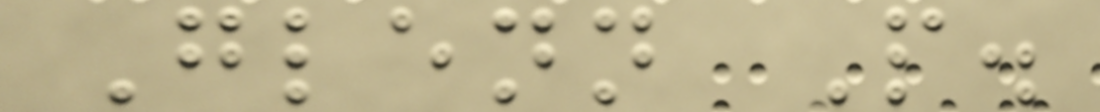Glenn P.
